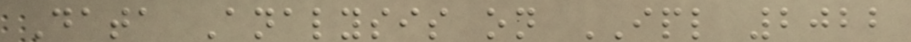Data Analysis on IPL 2022
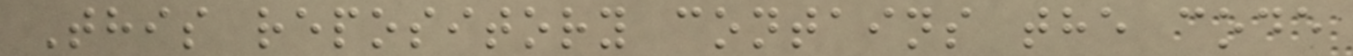This repository contains the code
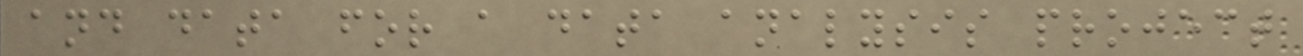and data for a data analysis project
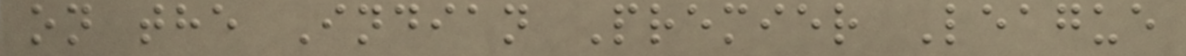on the Indian Premier League
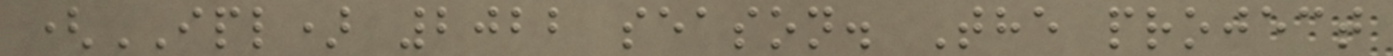(IPL) 2022 season. The project
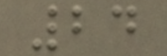24
